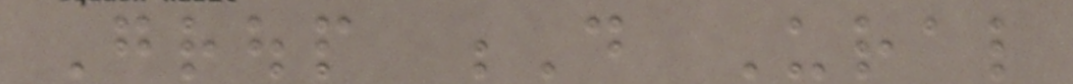Group D Ural
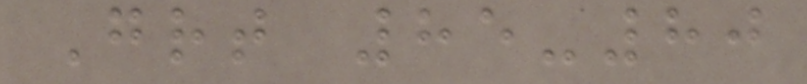Great 85-80
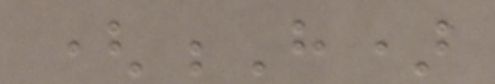(H)
